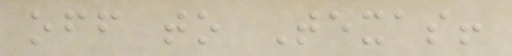off to Texas!
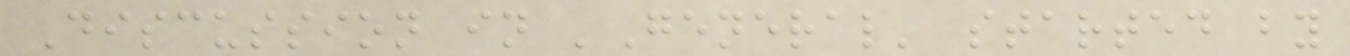Discussion in 'General' started by
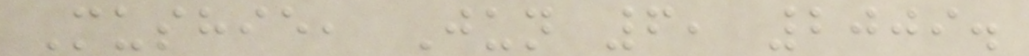Mushie, Jun 6, 2009.
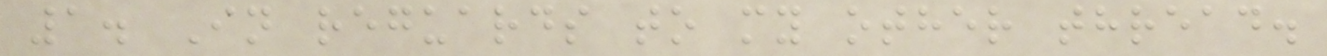1. In reguards to my other thread.
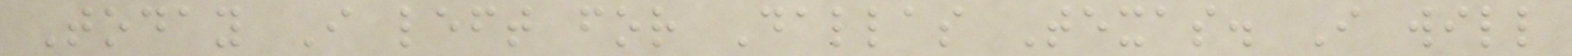Today I left for Dallas Texas. I will
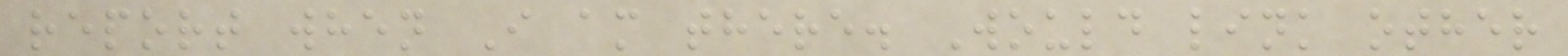report when I am there. Would link other
